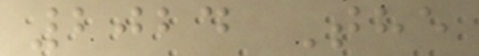2024 The
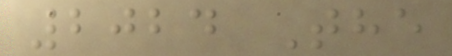2024 The
